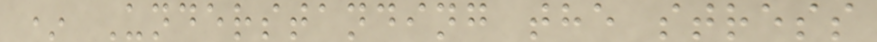* Understanding the stress
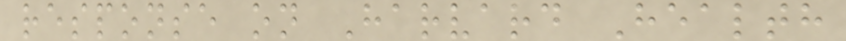response on Harvard Health
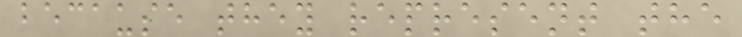because they represent the
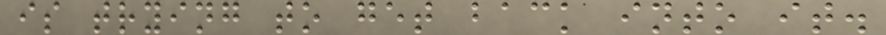is trying to get back into it.
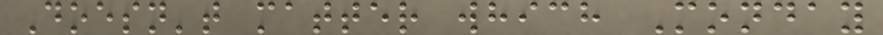Doesn't matter which Monday
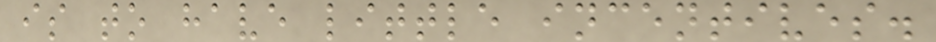is to have little incentives.
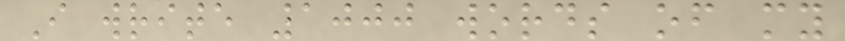I write 1000 words of my
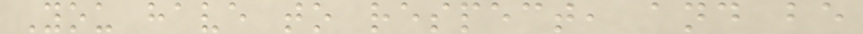You have to respect, and be
